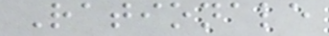Rationale
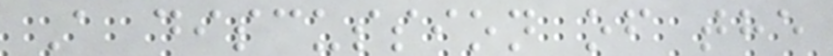A discussion of the
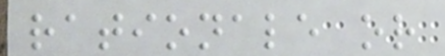rationale or
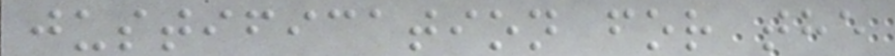justification for the
